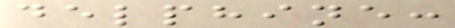delphine:
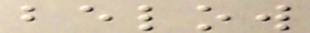below
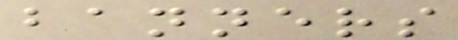banners
